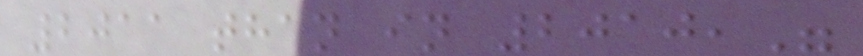2011 than in 2010,"
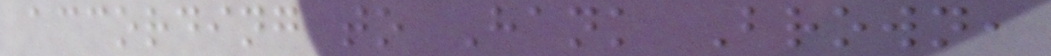according to Hank Brown,
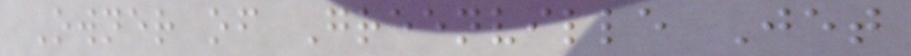Owner of Greenville Jet
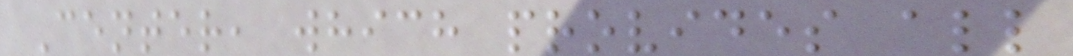Center, which provides all
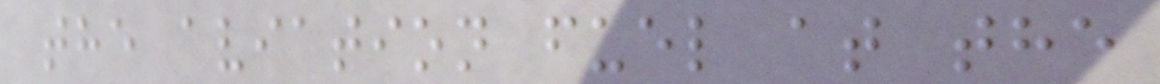the aviation fuel at the
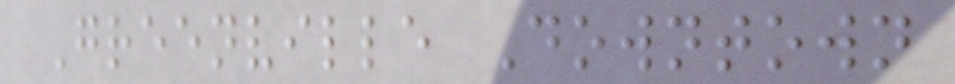Greenville Downtown
